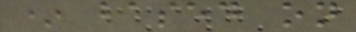* based on
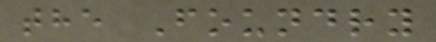the Foundry
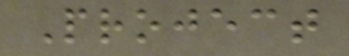Project
